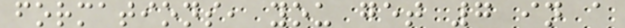formations, you get 7 in a
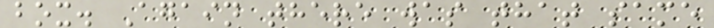box. Again there was that same
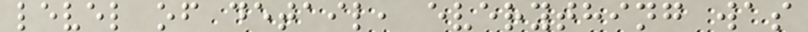level of detail, everything was
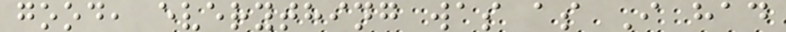good, everything was as I had
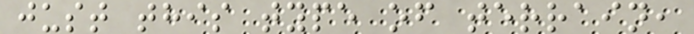just this type of terrain,
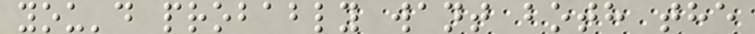you'd probably want both the
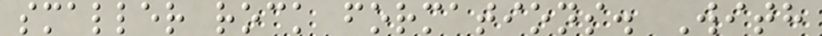smaller rock formations. With
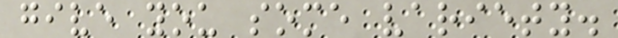give you some variety.
